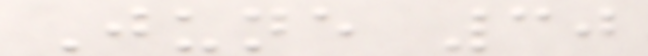June 30
